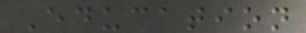Education
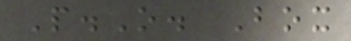P.O. Box
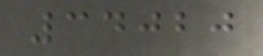34020
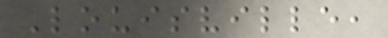Louisville,
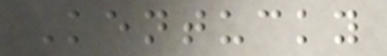Kentucky
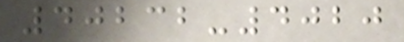40232-4020
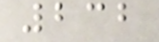232
